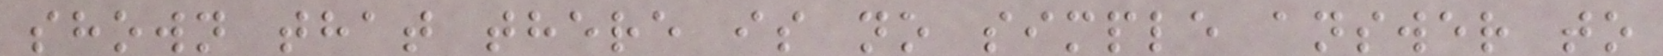shown that there is no simple answer to
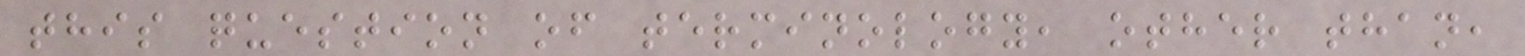this question of terminology, other than,
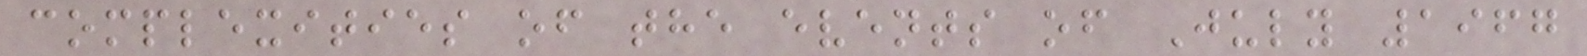complexities of the events of July 1967
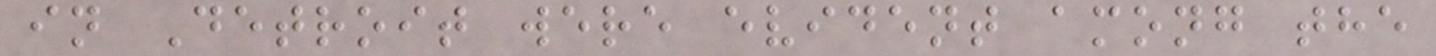in Detroit were evident among the
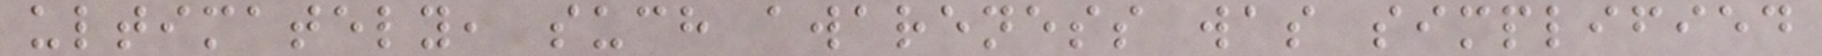ultimately, such awareness was simplified
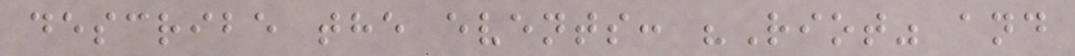describe the events: "Riot" and
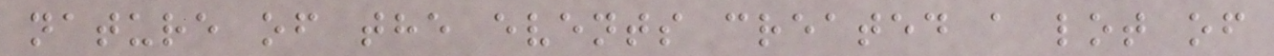nature of the events created a lot of
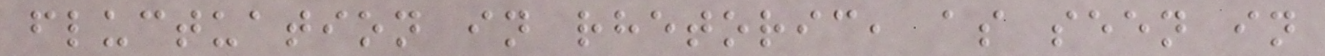fluctuation in rhetoric, as seen in
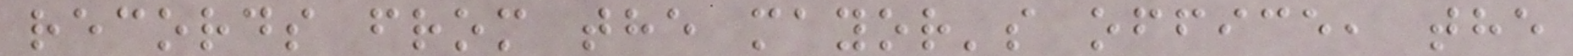records from the mayor's office, the
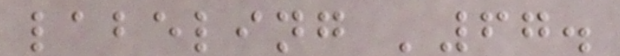labeling '67.
